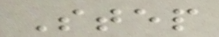Step
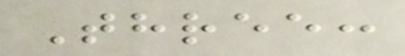Three:
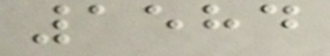1584
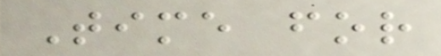Time for
